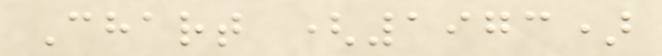Chart (1973)
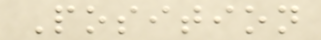Position
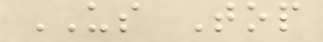US Top
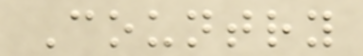Country
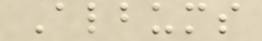Albums
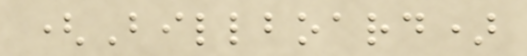(Billboard)
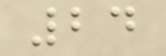24
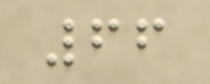66
